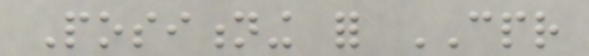Positioning for CPR
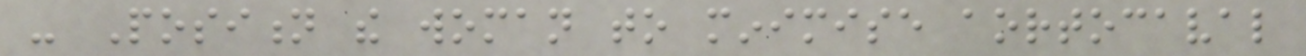- Position the woman to minimise aortocaval
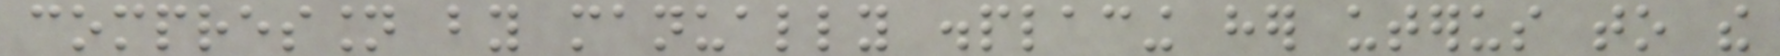compression by manually displacing her uterus to the
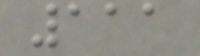111
